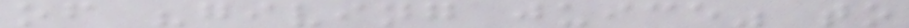of "giving juice" to
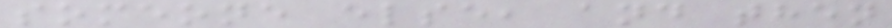someone else, and then
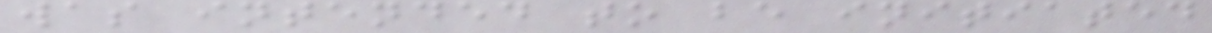was intended to be initiated
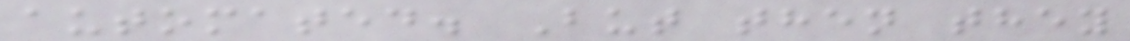automated. But then they
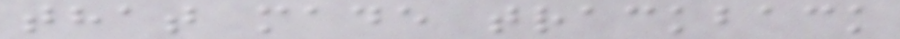that made trackback
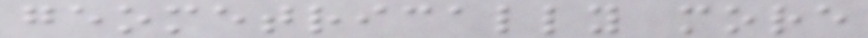geometrically more
